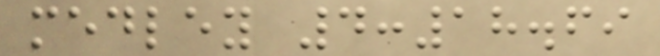medley 4:18.69
